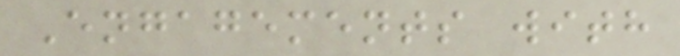Engagements with
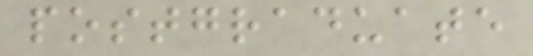postgraduate
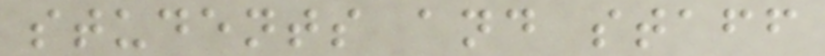students and staff
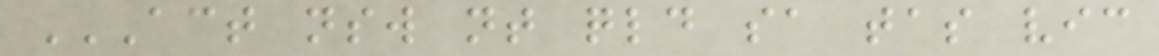ACT NSW NT QLD SA TAS VIC
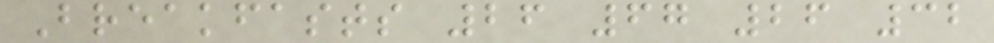Breakfasts 26 67 26 32
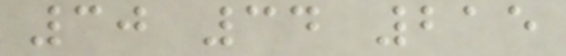30 34 215
